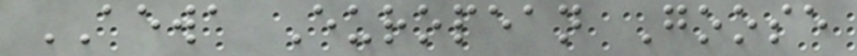AEWA European Goose
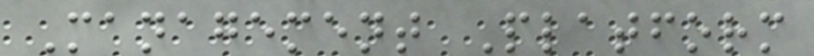Management Platform
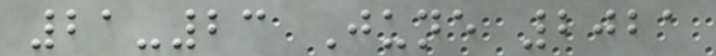21-23 June 2021
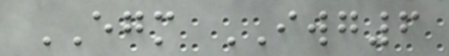EGM IWG6
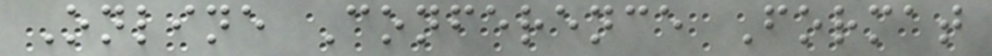Online Conference Format
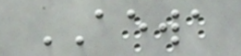AEWA
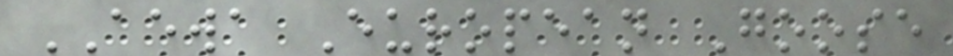AEWA European Goose
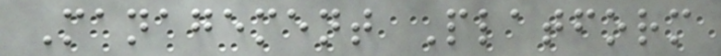Management Platform
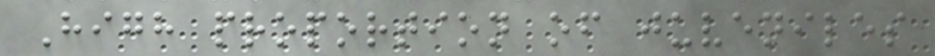High proportion of juveniles
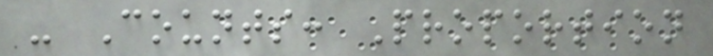- Counts: Proportion
